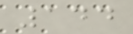144
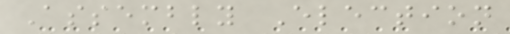Assembly Election
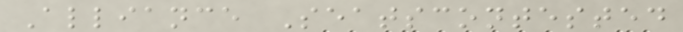Alliance Seatscontested
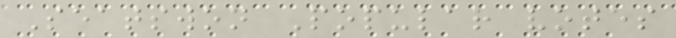Seatswon Popular votes
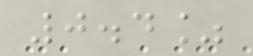0.4%
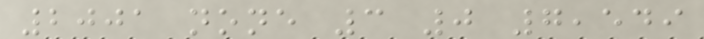2001 none 3 0 7,549
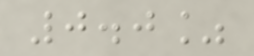0.0%
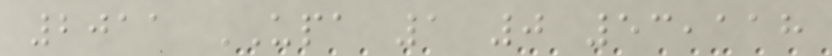2011 UPA 1 0 53,118
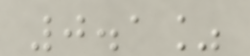0.1%
